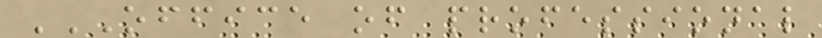OFFICE OF PROFESSIONAL
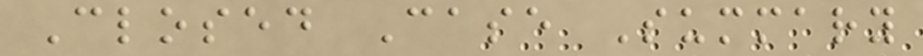Closed Case Summary
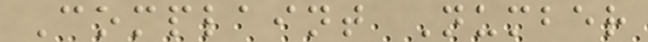Complaint Number
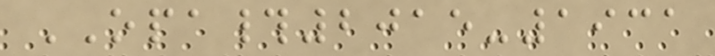OPA#2015-1931
